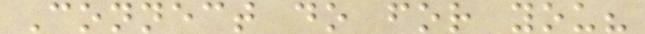Connect do for you?
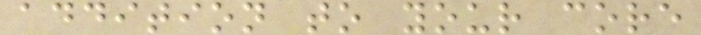addition to your core
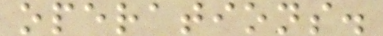operations.
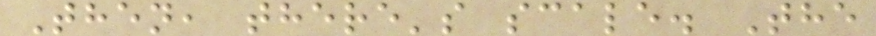Then, there's scale. The
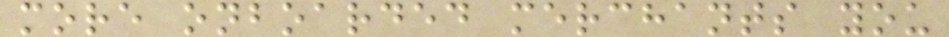more onboarded merchants you
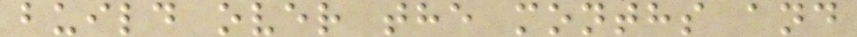build over the months and
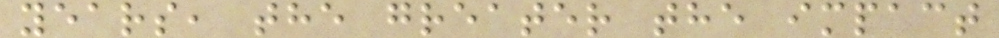years, the greater the impact
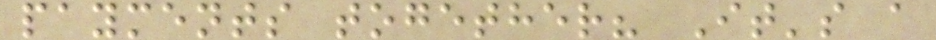payments together? It's a
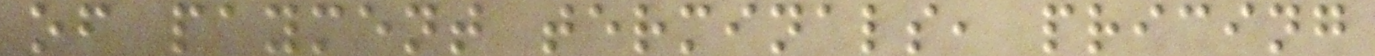of payment terminals, pricing
